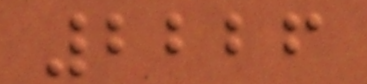2226
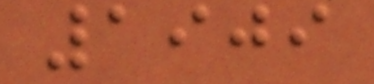1909
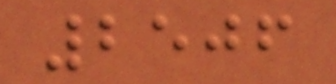2506
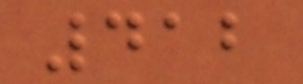412
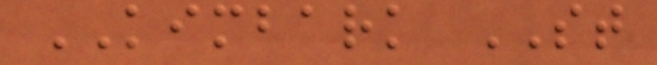KIMBARK ST
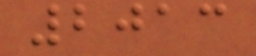2013
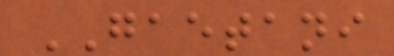GAETANI
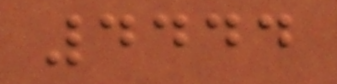4444
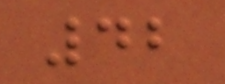42
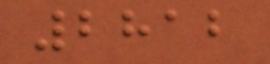2812
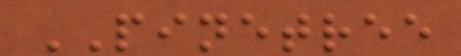PINETREE
